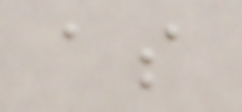as
